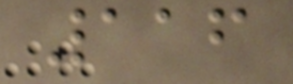116
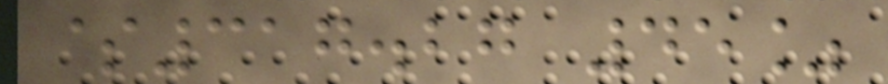$317.27 45%
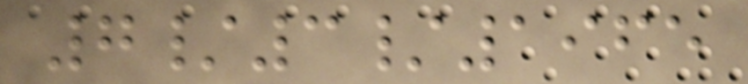7/3/1965
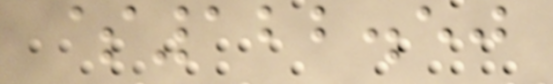$122.50
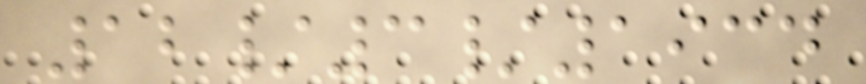12/3/1934
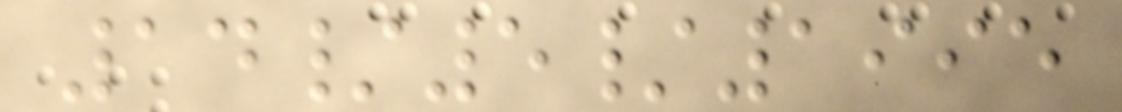14/5/1995
